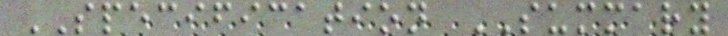SPECIFICATION SUMMARY
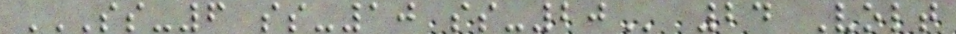SS-6 SS-10 SS-20 24 Volt
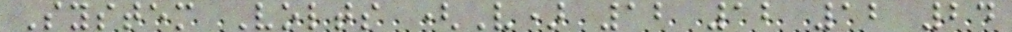System Volts (V) 12 12 12 24
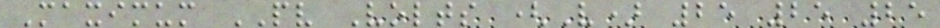Maximum PV Volts (V) 25 25 25
